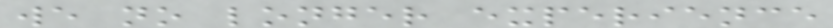we no longer experience
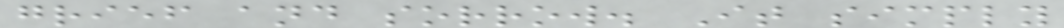grief and sorrow. It simply
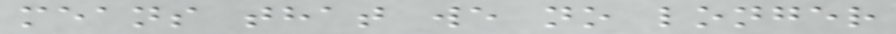means that we no longer
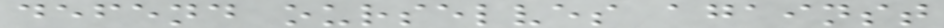defend ourselves against
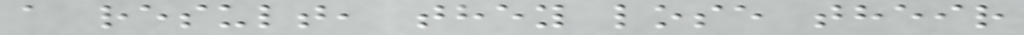a result, they lose their
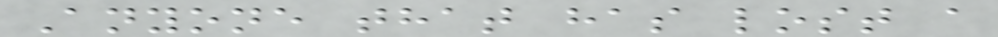Anyone that has lost a
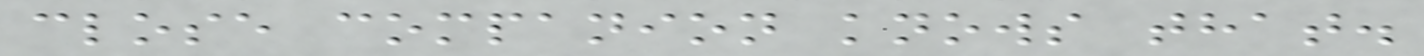close companion knows that.
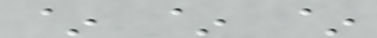~ ~ ~
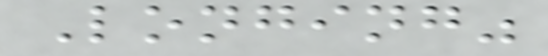Longing"
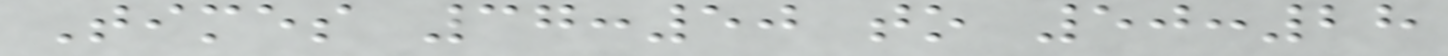Times 37:50 to 50:28
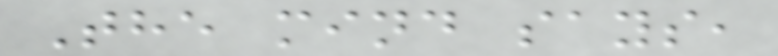The mind says,
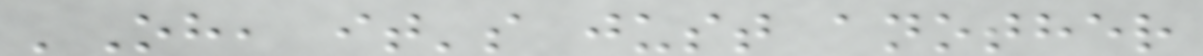'Oh, it's just another
